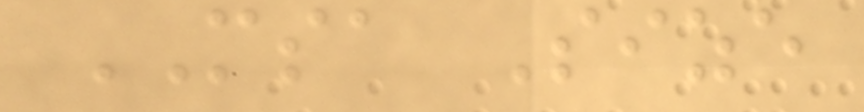MSA Size
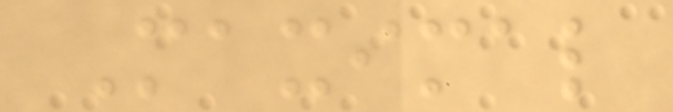Maximal
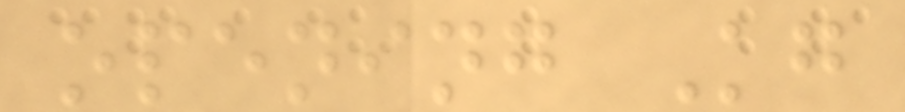opening Kg
